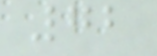72
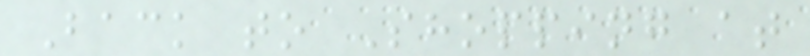Back to Shopping at
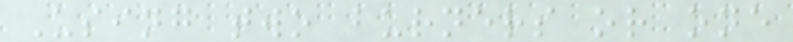Using two burners or one
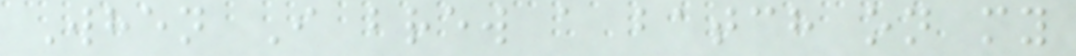When I brew a batch on my
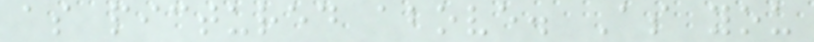as pictured above. As you
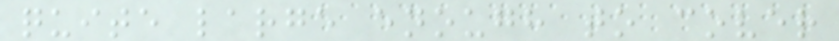quite large enough to cover
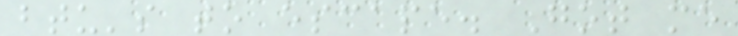btu's to escape. Got me
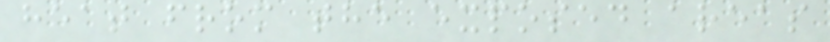heat from the exposed areas
